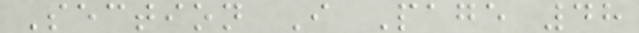Section I Page 48
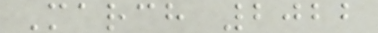March 2022
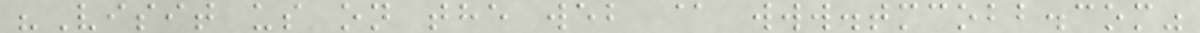"Visit us on the web @ www.tmcobb.com"
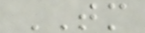TM
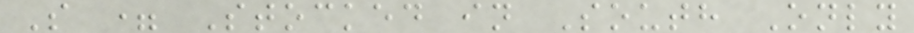S = Stocked in South Only
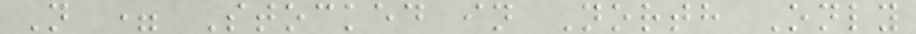N = Stocked in North Only
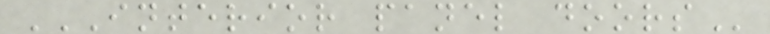INTERIOR PANEL DOORS
